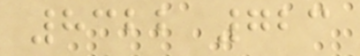8322 723
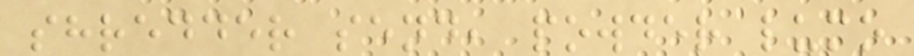shredder send, powder lumo
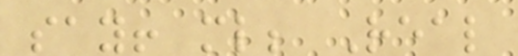say! ml; Real
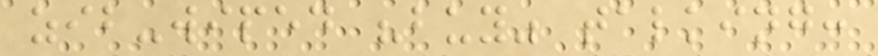zib-wiped "buy" talking:
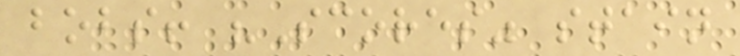bobs! "Scores" stain
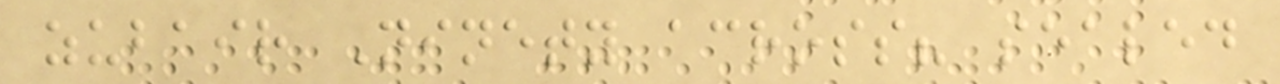zubair Ninety across? sealed
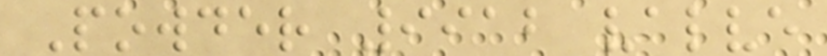Powder 9912 valve
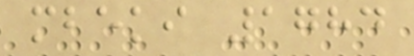mbeki 1784
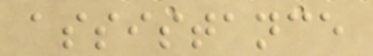assistance
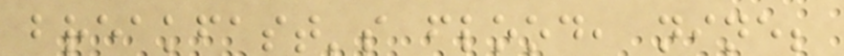breakfast's flood, nine;
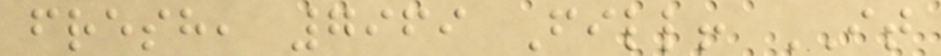fresh, 7969 Fill! IT
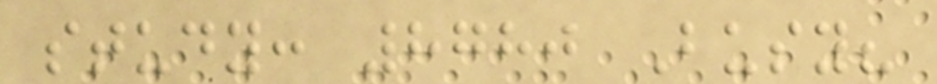study: 8780 Busy?
